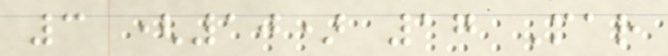3 (10) 17 Mar
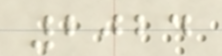2024
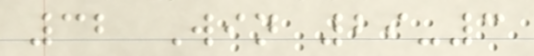32 Win 29-3
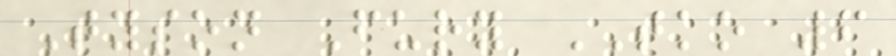Tyson Fury TKO 6
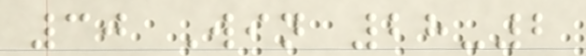30 Win 28-2
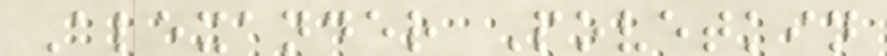Alexander Povetkin
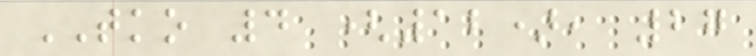TKO 4 (12), 27
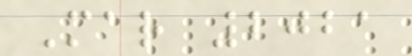Mar 2021
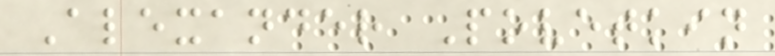Alexander Povetkin
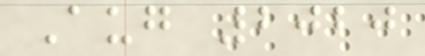Aug 2020
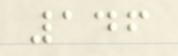146
